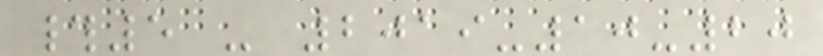#5 - 2019-10-20
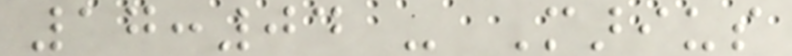17:04 - Marius
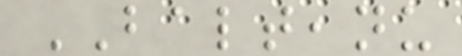BALTEANU
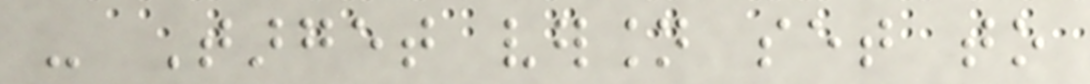- Target version set to
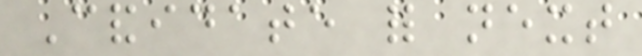Candidate for next
